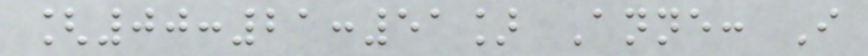[00:21:51] Anne: I
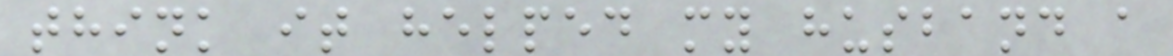think it helped my husband a
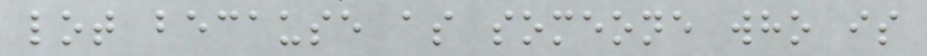lot because as someone who is
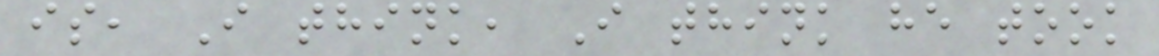is, I think, I think he took
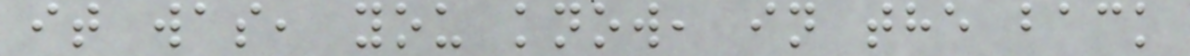it was, you know, in the back
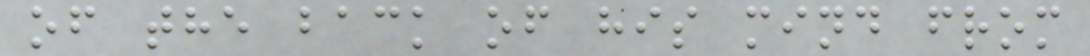of the back of his mind from
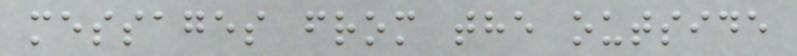messages from the outside
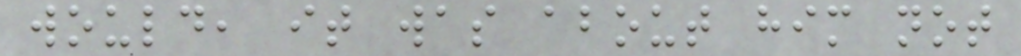would, it was about him not
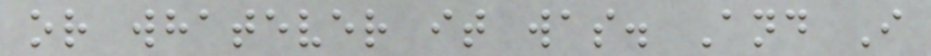or whatever it was. And I
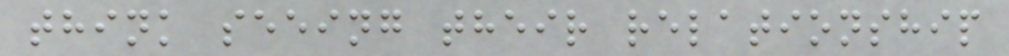think seeing their relationship
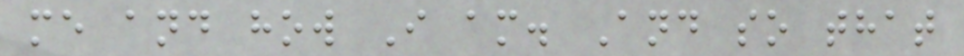me and how I am. And so that
